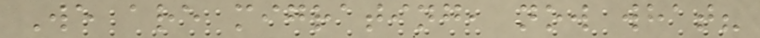We are migrating, now what?
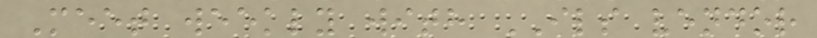Meet weekly with ILS vendor
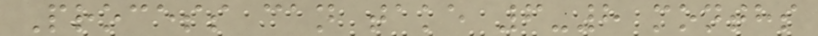Process can take 6-8 months
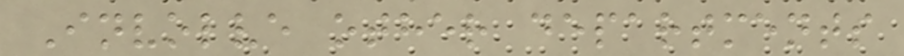Involve other departments
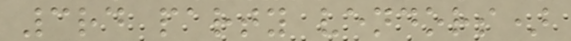3rd party vendors)
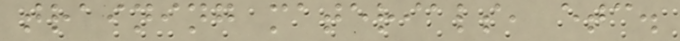training materials, etc.
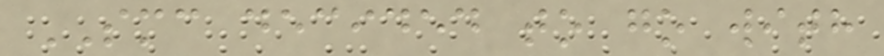SMC decided to go with
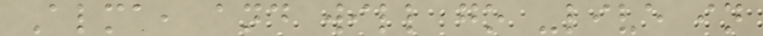Alma, and will go -live in
